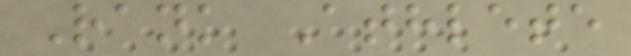Rank Athlete
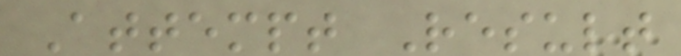Attempt Result
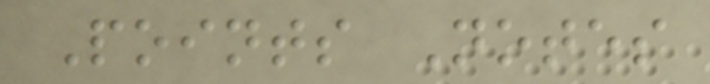Points Notes
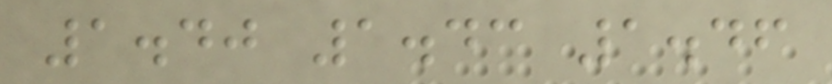1.40 1.43 1.46
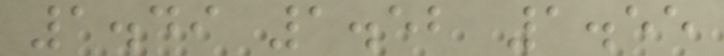1.49 1.52 1.55
